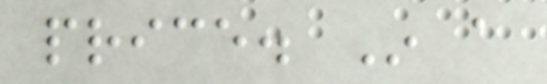price. In a
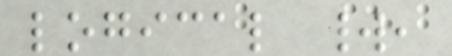logical world,
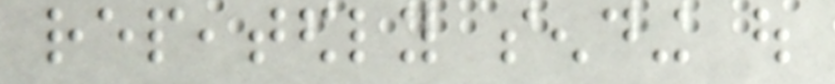repeatedly sending out
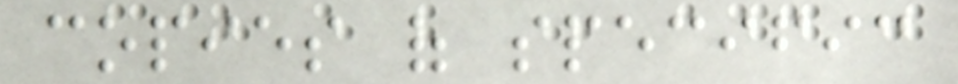copies of specific
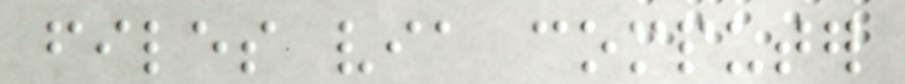files via computer
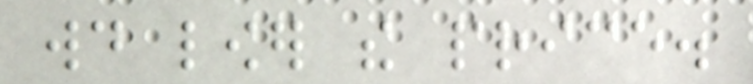would lower the price.
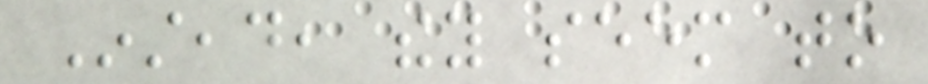Instead, they seem to
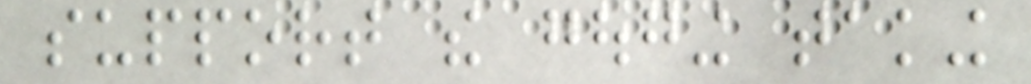support the gouging taking
